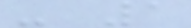- 1
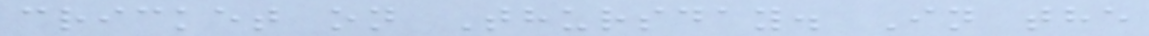cricket on Thursday. In the
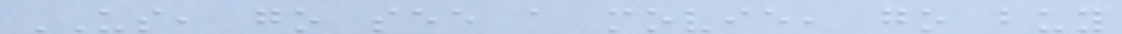US, go see a movie, go buy
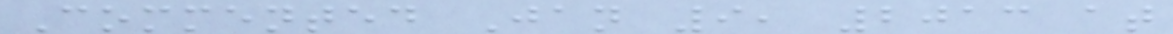Commented Jan 9, 2013 at
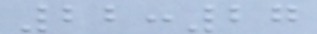22:27
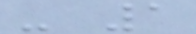- 1
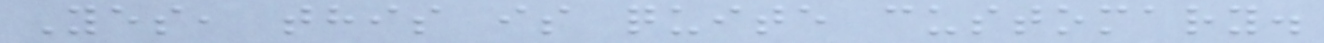Yes, this is quite customary.
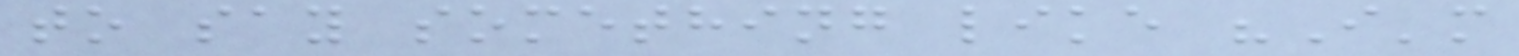to say something like "I'm
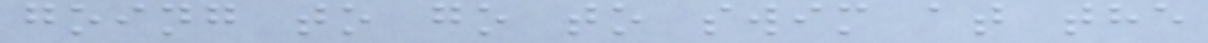going to go to swim at the
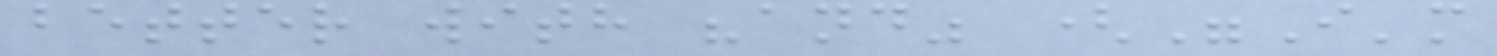better with "and" ("I'm
